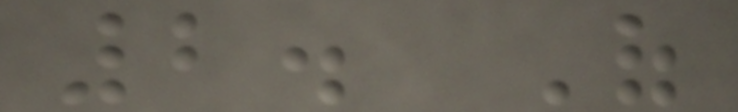2. Of
